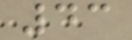43
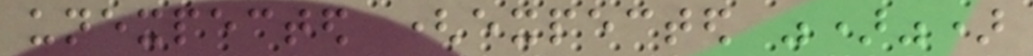unexpected (expected ")")
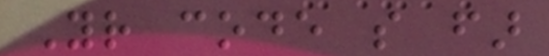Your code so far
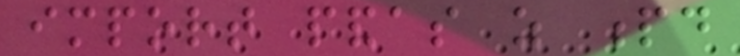import pandas as pd
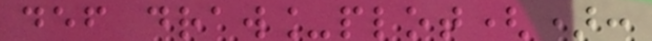def draw_plot():
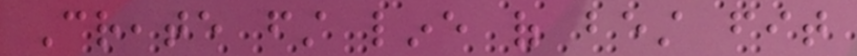Create first line of best fit
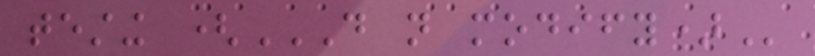testing (DO NOT MODIFY)
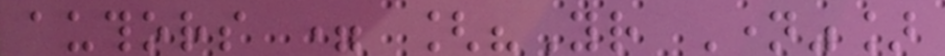authors = ["Your Name"]
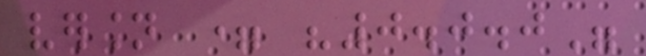version = "0.0.0"
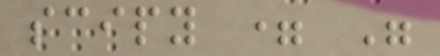scipy = "
